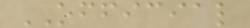OFFICIAL
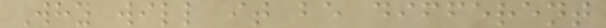Why will it be different
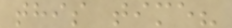this time?
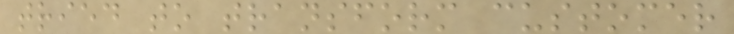tried to transform customer
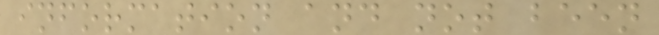information and not been
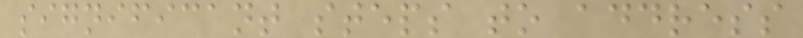significant steps to address
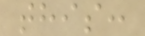this:
